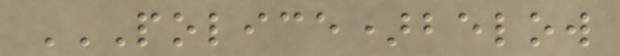POLICE)BELOW
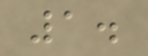1.
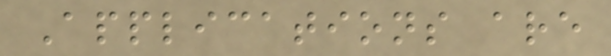Applications are
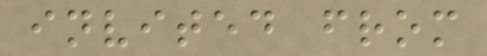invited from
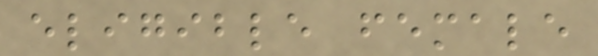eligible female
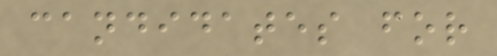candidates for
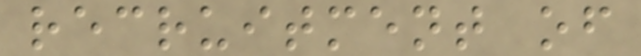recruitment of
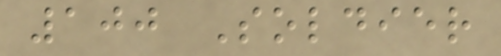100 Soldier
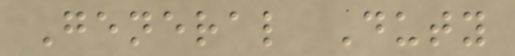General Duty
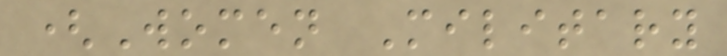(Women Military
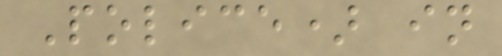Police) in
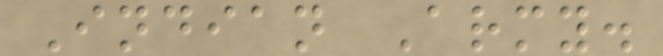Indian Army.
